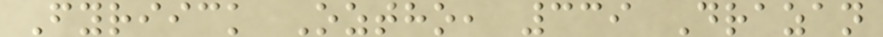Fyriick Oztho, 339 Drazan
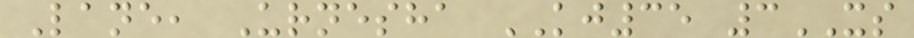Lane, Urnesha KJ35 3XS
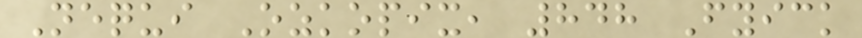Nequi Ozkopix, 848 Fyick
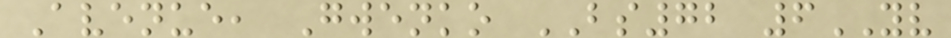Avenue, Gwenko BS72 6YV
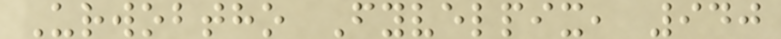Urwobtho Fyvelpix, 940
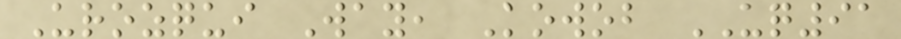Urozqui Way, Kowob UQ91
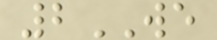2WE
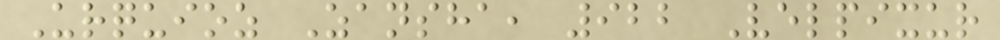Urquioz Zansha, 922 Velpixur
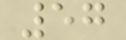57
